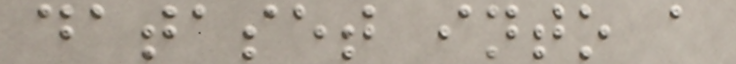dataset into a
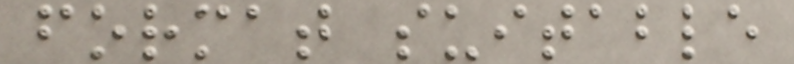format suitable
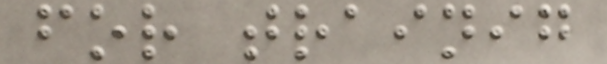for trainig
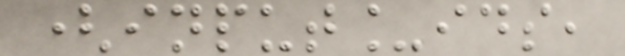(input_ids,
